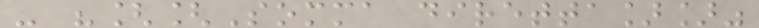- "[[Somma diretta]]"
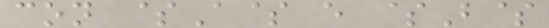con $A$ e $B$
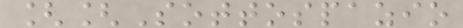[[Sottospazio
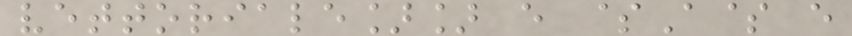vettoriale]] e $A$ e
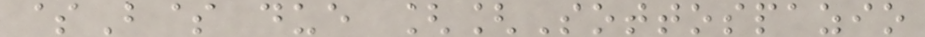$B$ due [[Sottospazio
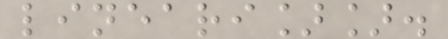lineari]].
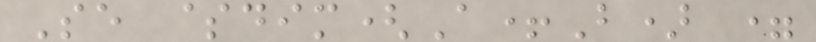Se $dim(A+B) =
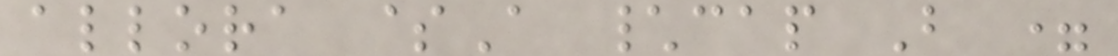allora $A \cap B =
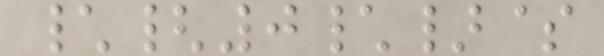\{0\}$
